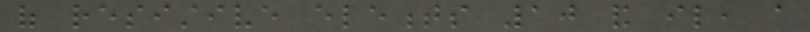of resistive elements 10 and il, a
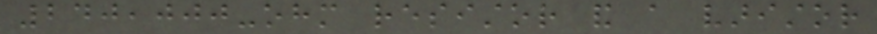240,000-ohm resistor and a varistor
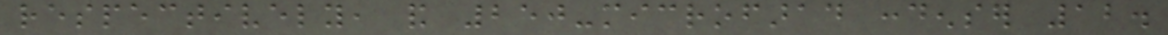respectively, and 250-microfarad condenser 12.
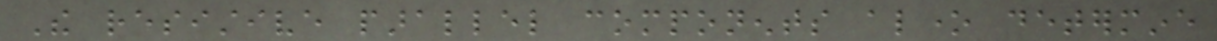The resistive parallel components alone determine
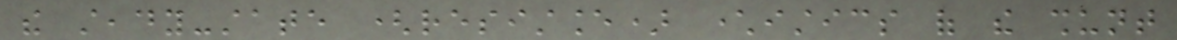the steady-state (resistance) characteristics of the shunt
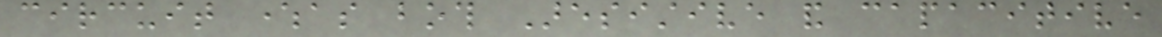circuit whereas both Aresistive and capacitive
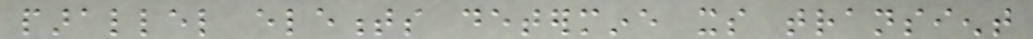parallel elements determine its transient
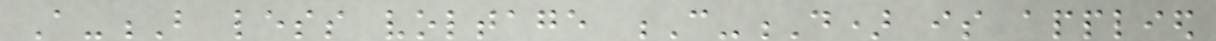A-B less voltage C-D) is applied
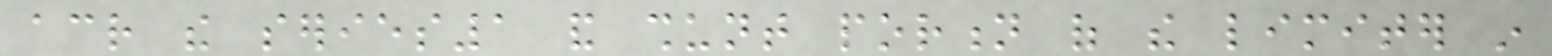across the series1 and shunt portion of the limiter in
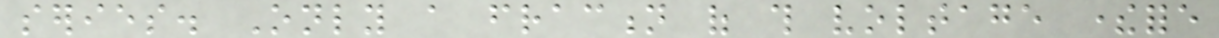series. Only a fraction of this voltage therefore
